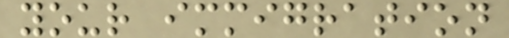your immigration
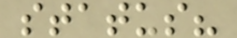status?
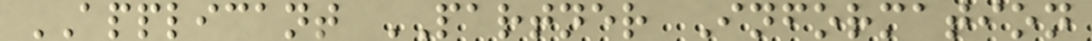APPLICANT PARTNER Information
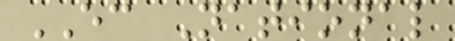EC National
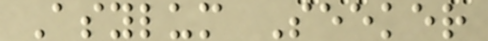Asylum Seeker
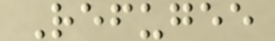Refugee
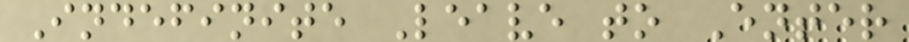Indefinite Leave to Enter
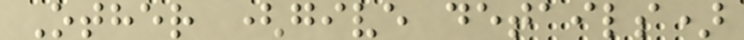Other (give details)
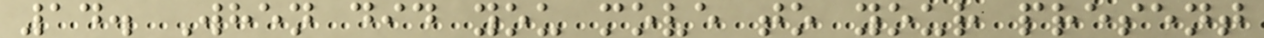14. When did you move to your present
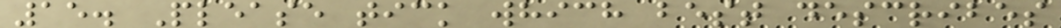15. Please tick which best describes
